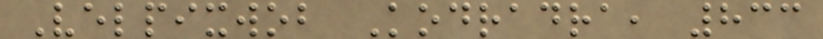Velpixwob Kodradra, 833
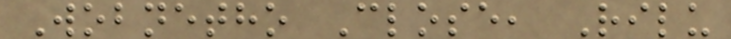Wobnetho Close, Rilu
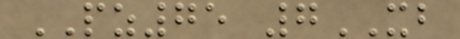PZ75 7XB
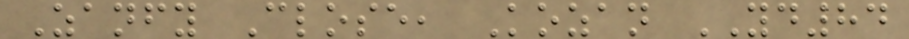Zanfy Close, Kozan YD84
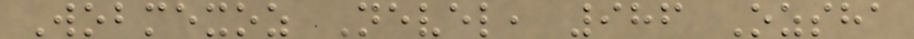Wobmexoz Nevel, 986 Ozsha
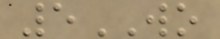5WO
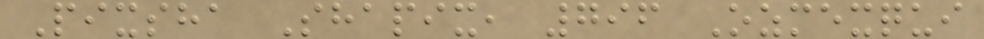Pixsha Shapix, 796 Ozmexqui
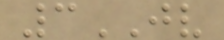3JV
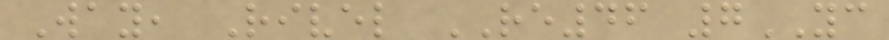Way, Rivel RE46 7YC
